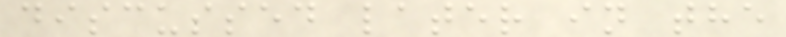discussed later in the
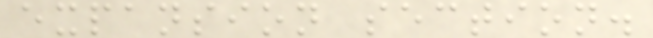expansion section.
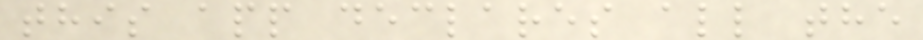this app declares all the
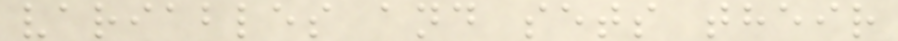variables and sets their
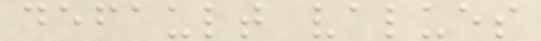default values
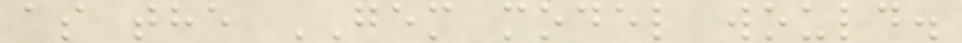as the GEM model would.
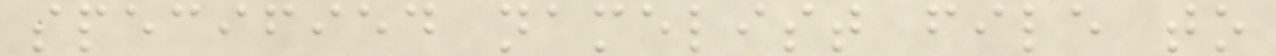specified namelist file to
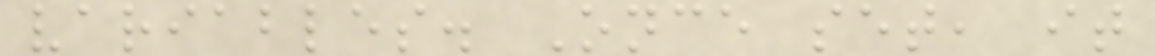variables. Once set, it
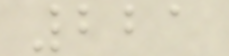221
